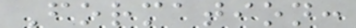Formation:
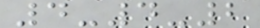4-4-2
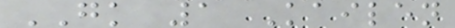GK 1 Kailen
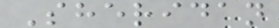Sheridan
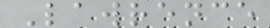Lawrence
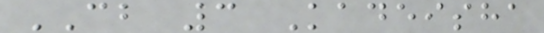CB 3 Kadeisha
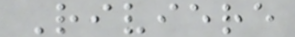Riviere
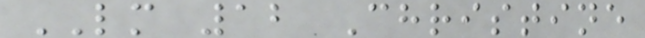LM 12 Christine
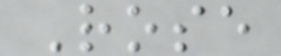Rose
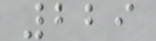229
